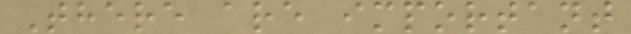There are important
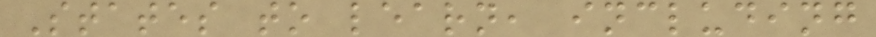States to learn, including
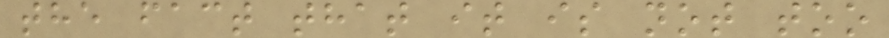the fact that it is not too
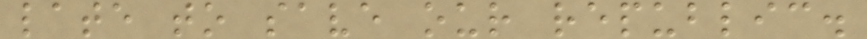late to save our republic.
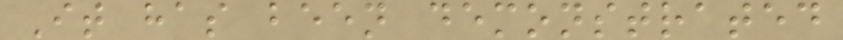It has been demonstrated
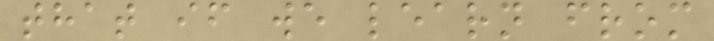that if we learn from
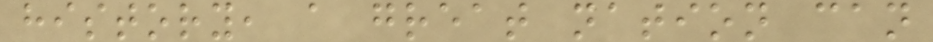history, a great nation can
